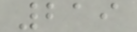219
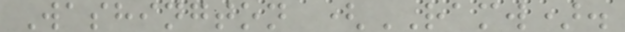Washington (RAMW).
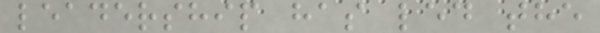leadership has led the
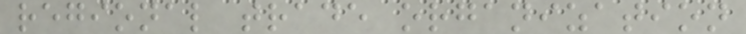regional trade organization
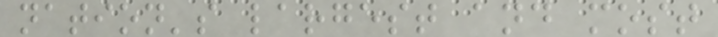nation's largest and most
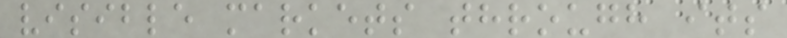visible markets through its
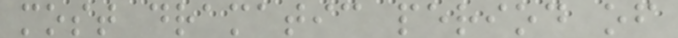most dramatic period of
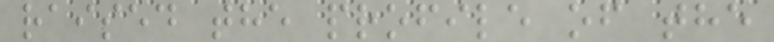raised the profile of the
